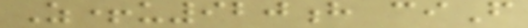Z+u920h ciF
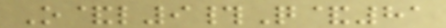O&l9#Q&81
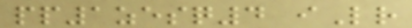pp1zesq4 iLr
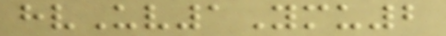hvUv1Ymu2
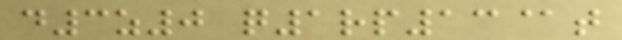d3z0 q1rp13@t
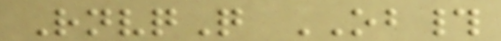RnvqQ OB#
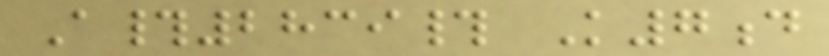A#2839# K7d
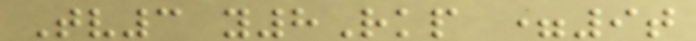Tv3 y8Rkp =9t
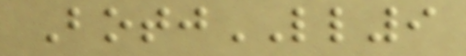BotjLL9
